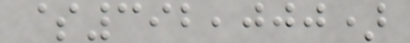$392,000)
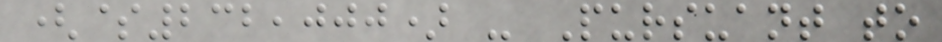($232,000) - Pursuant to
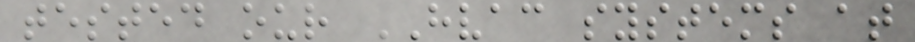tested our HVAC systems at
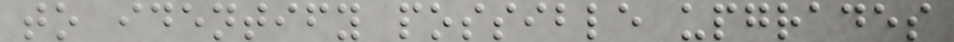to identify possible upgrades
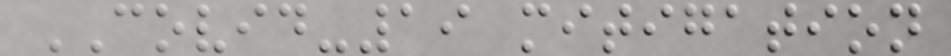COVID-19 mitigation
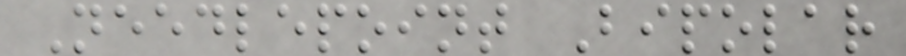Needlepoint Bipolar
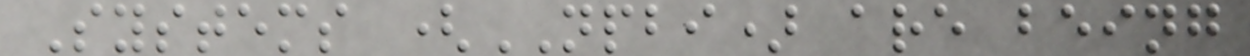Systems (NPBI) are being
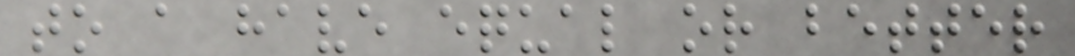to a have equal or better
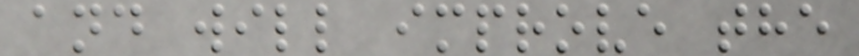and will improve the
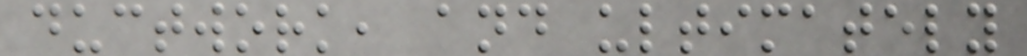ductwork, and ultimately
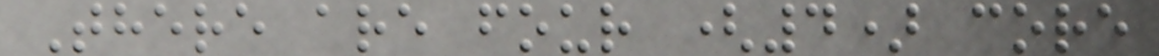There are four (4) core
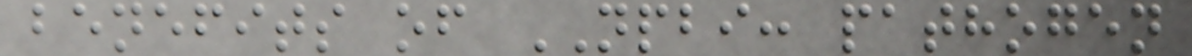benefits of NPBI: pathogen
